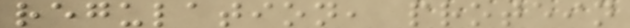regulation, protein
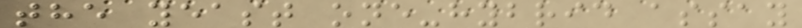the yeast one-hybrid assay
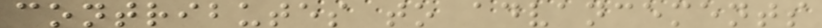contributes to advancements
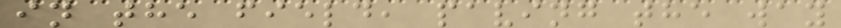in the field, paving the way
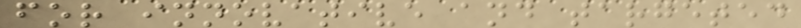for innovative and targeted
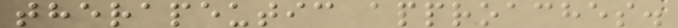therapeutic approaches.
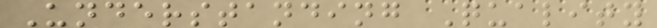Understanding Quality
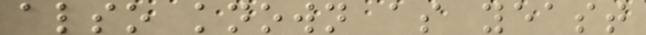also known as yeast
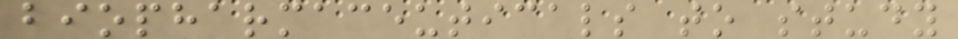biopharmaceuticals to study
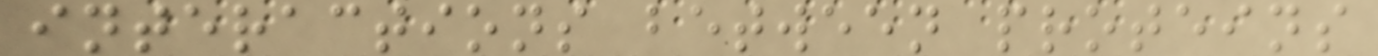interactions between proteins
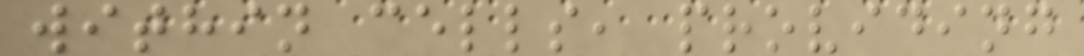within cells, providing
